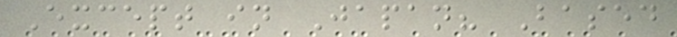Except in Japan? Based
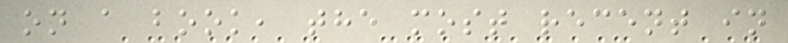on a book, the most recent in
